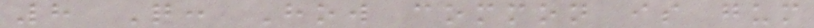8 Q: How common is gum
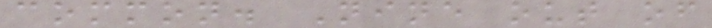common. Nine out of
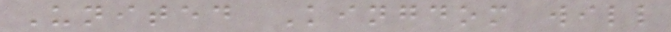United Kingdom will
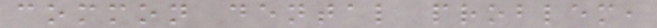common dental problem,
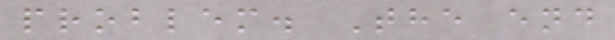problem. The end
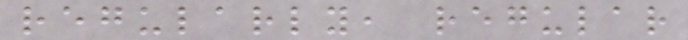regularly, regular
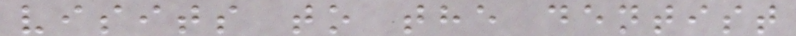visits to the dentist
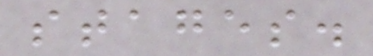stages.
